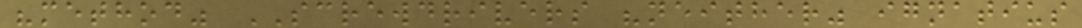"method" SCREWDRIVERS "neither" ignatius
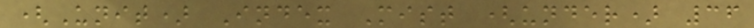(Unit) Index Mist (under) 36
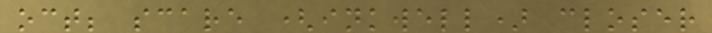oct; scare (inkwell) closer
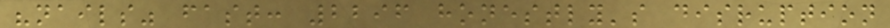"nails" fast: 2296 honestly's disruption
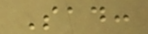Sad:
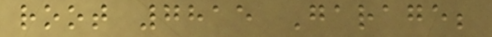root 7815 Garage;
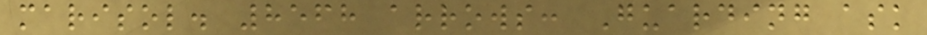marisol. 8568 arrows: Guarding ask
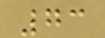73
